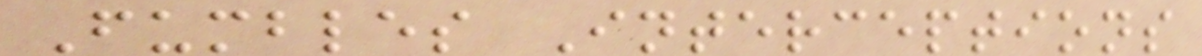Fumbles Interceptions
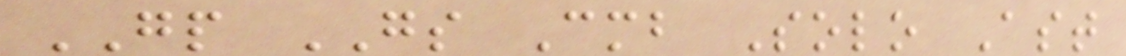GP GS Cmb Solo Ast
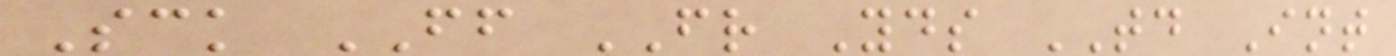Sck FF FR Yds TD Int
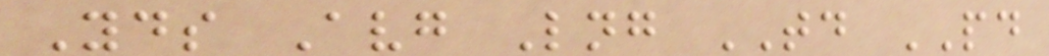Yds Avg Lng TD PD
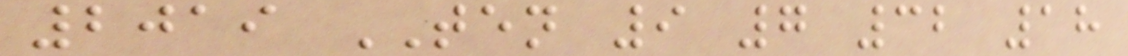2019 TEN 9 7 32 18
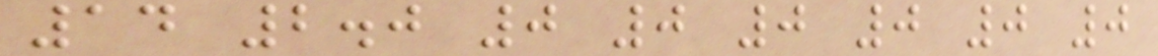14 2.0 0 0 0 0 0 0
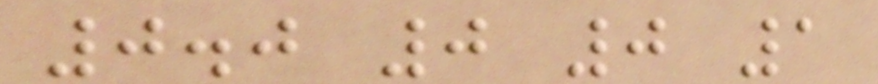0.0 0 0 1
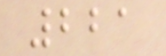221
